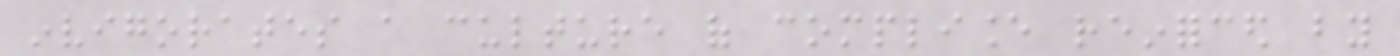invigorates a culture of compliance reinforced by
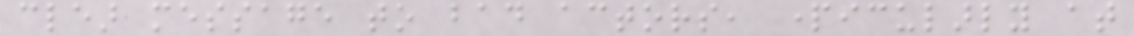clear message to bad actors, particularly at
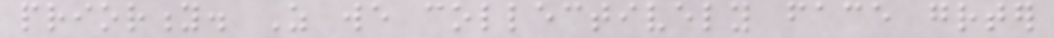priority. As we collectively face greater
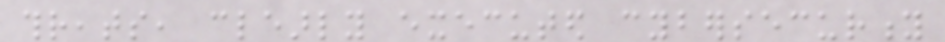threats, clearly executed cybersecurity
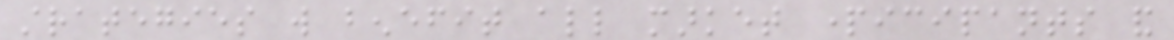strategies will benefit all market participants and
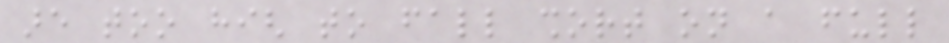are too high to fall short on a full
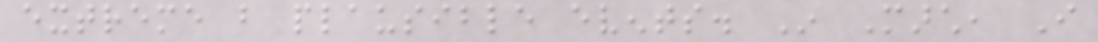extreme but plausible events. In March, I
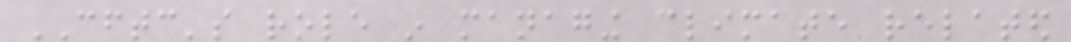CFTC's role in managing climate related
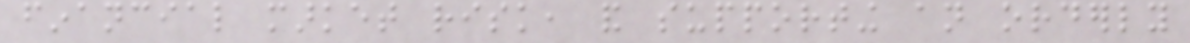financial market risk, and supporting an orderly
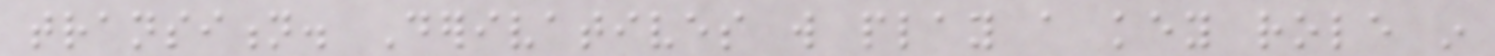transition. Derivatives will play a key role in
